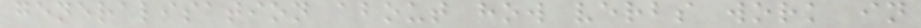generalisation about how verbs work in
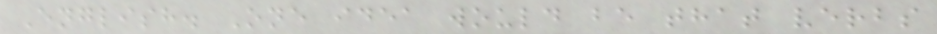English. One idea would be that verbs
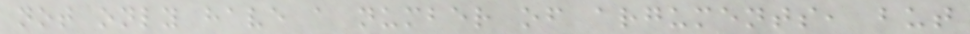not only have a number of arguments, but
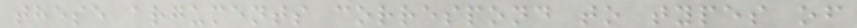these arguments correspond to types of
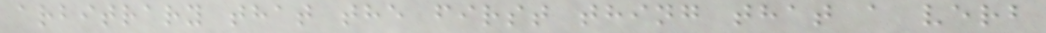arbitrary that the first thing that a verb
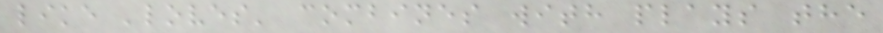like 'loves' combines with plays the
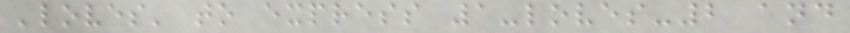'loves' to express 1-loves-2 and
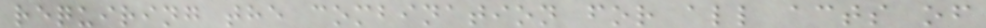requiring the combination for all acts of
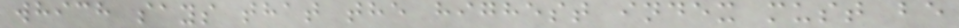which says that the highest index must be
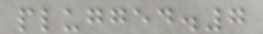plugged.7
